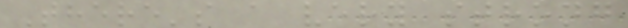There's a very strong
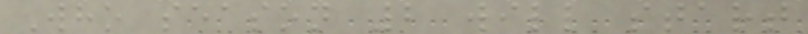Who season 2 will start
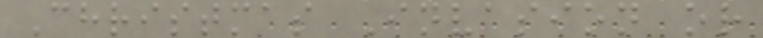Christmas Invasion or
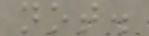not.
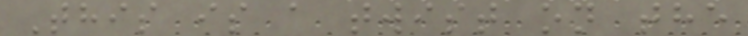This is a twist on the
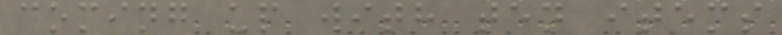coming up with ten items
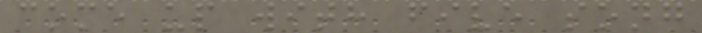come up with five song
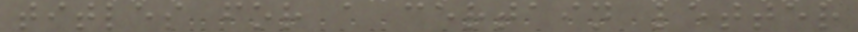titles for a certain letter
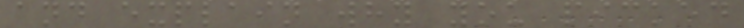and explain why you picked
